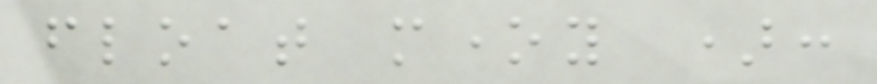float money ):
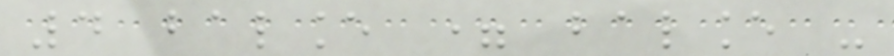4 balance = balance -
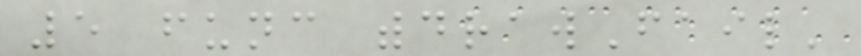5 func withdrawFail'
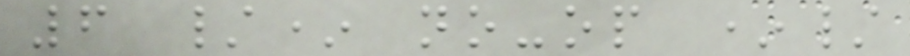6 /* no-op */
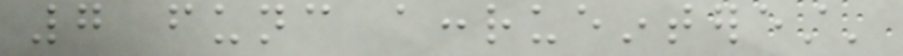7 func accrueinterest'
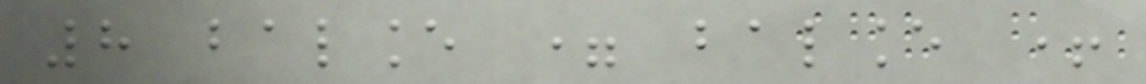8 balance = balance +
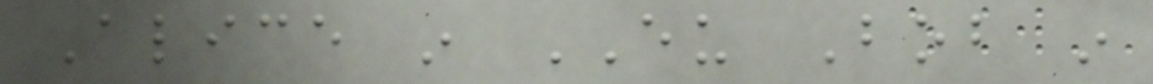Alice in EU Bob in
